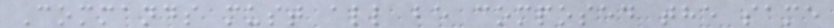Commands must all be composed the same
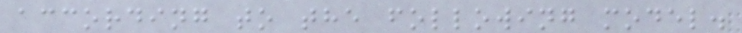according to the following model.
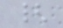{
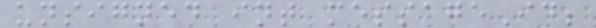unsigned int messageId;
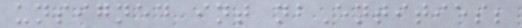unsigned int nbEntities;
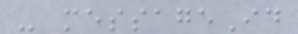- messageId
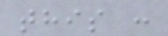this :
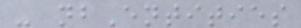- nbEntities
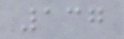137
